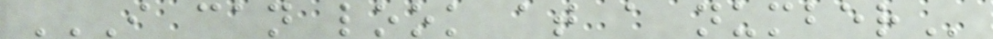I CAN LOOK AT A NUMBER
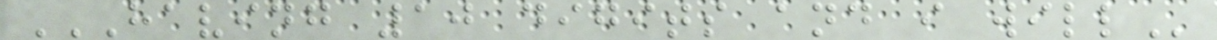HAVING 10 DIGITS AND I WILL
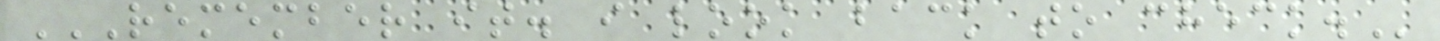REMEMBER IT. I LOOK BACK TO CHECK.
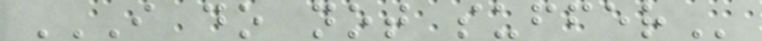I DO NOT SUFFER
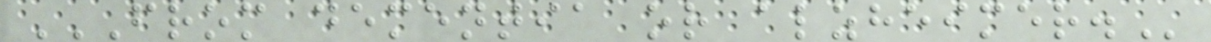FROM DEMENTIA OR ALZHEIMER.
